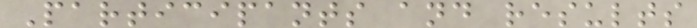Participants and results
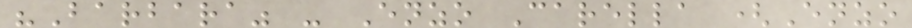"Barbara" - Enzo Carella (Enzo
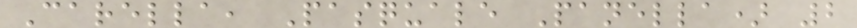Carella, Pasquale Panella) 2
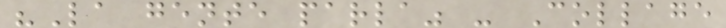"La gente parla" - Collage
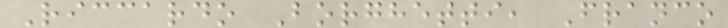Riccardo Borghetti, Franco
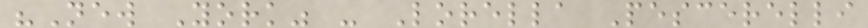"New York" - Lorella Pescerelli
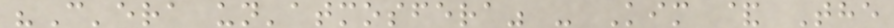"C'era un'atmosfera" - Kim & The
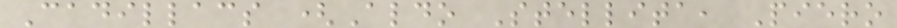Cadillacs (Aldo Stellita, Piero
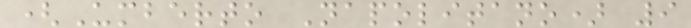(Umberto Napolitano) 9
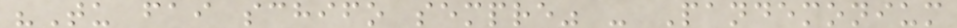"Tu fai schifo sempre" - Pandemonium
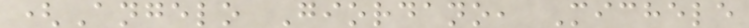(Angelo Giordano, Michele
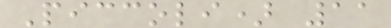Piccoli) 11
